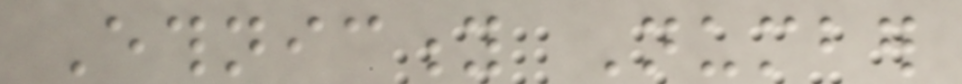Ethnicity Number
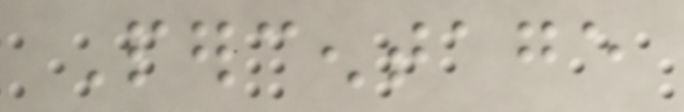Percentage
